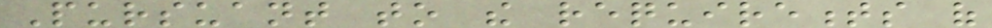Pursuant to the requirements of
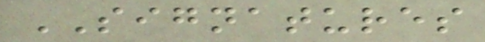SIGNATURES
